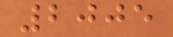2005
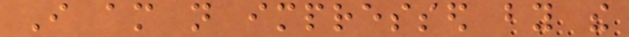I am not impressed by the
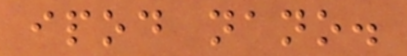ipod nano.
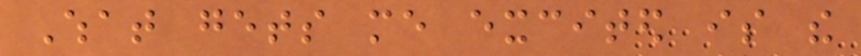What gets me excited is the
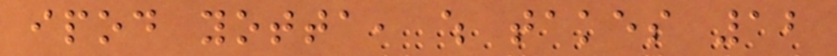ipod yotta, which takes 12
